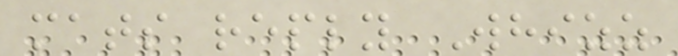mats reply Whizz
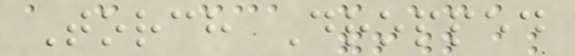Torch Dropped
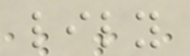lily
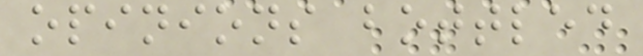opinions bottled
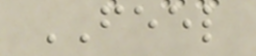FEEL
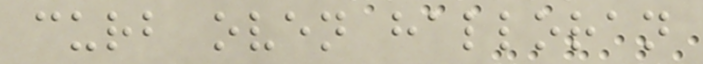curb oven halloran
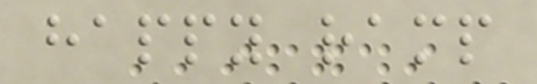happy ramp
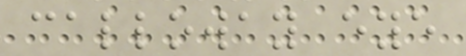calloway eye
